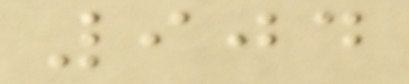904
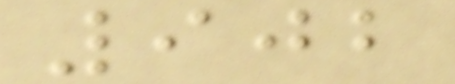902
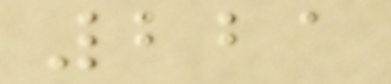221
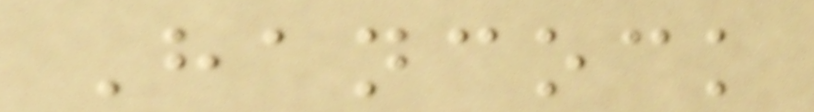Hancock
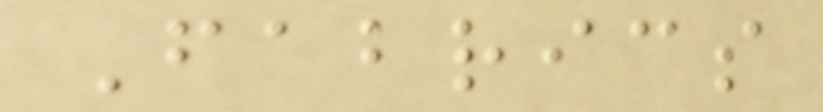Fabrics
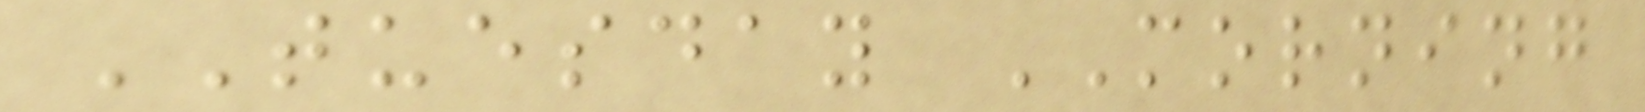TUESDAY MORNING
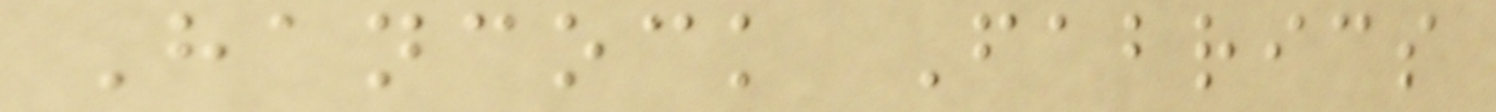Hancock Fabrics
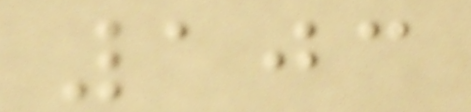103
